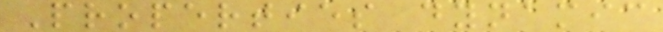Properties dynamic
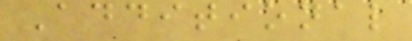Additional
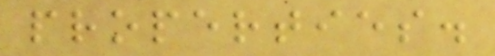properties.
